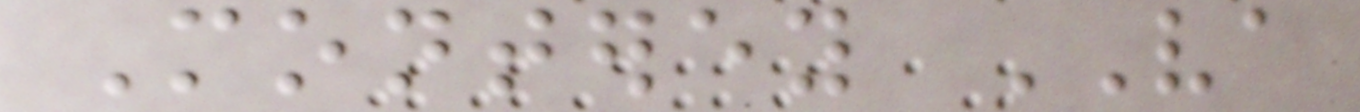Monterey VA
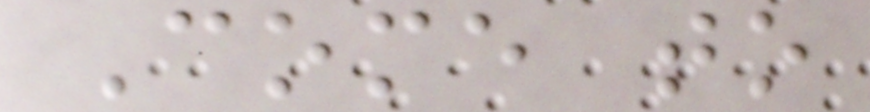Come to
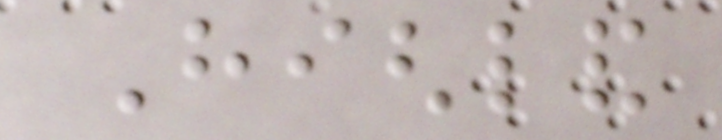Highland
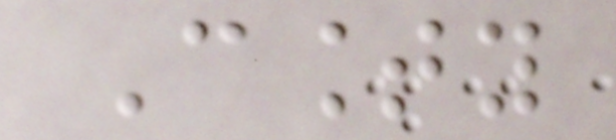County
